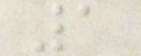1
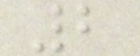2
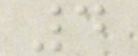4
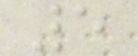5
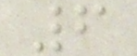6
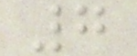7
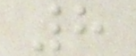8
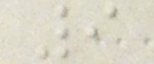9
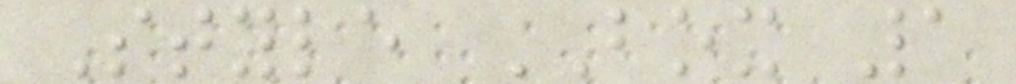Style BOX 1
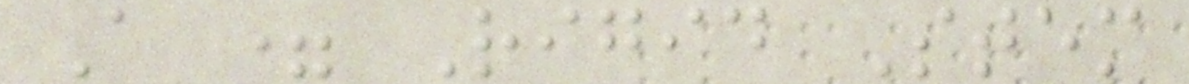A = Rigid Stem
